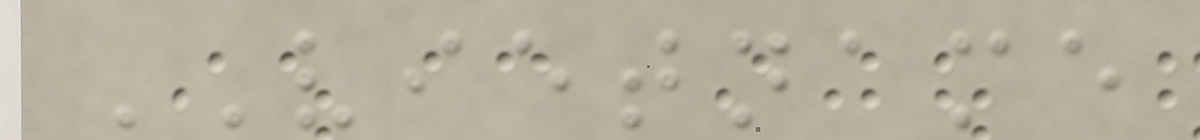VIETNAME
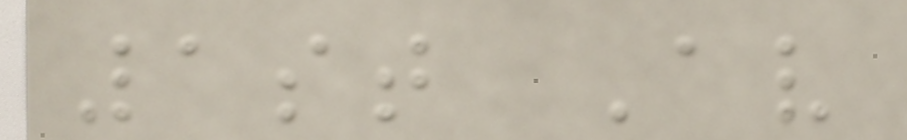1st Av
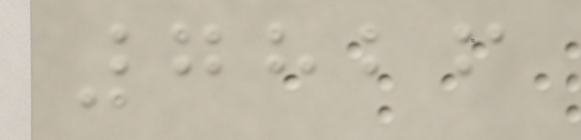7826
